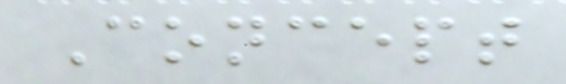Concept
